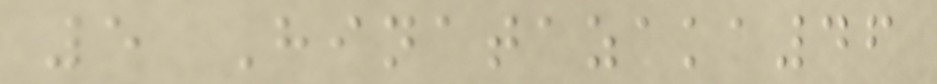5 Hinatazaka46
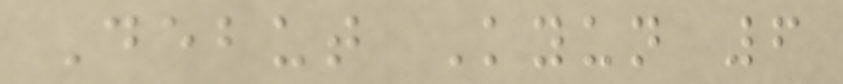Debut Kyun 6
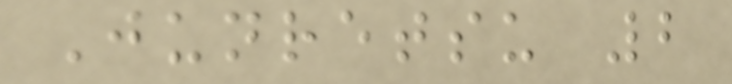Junretsu 2
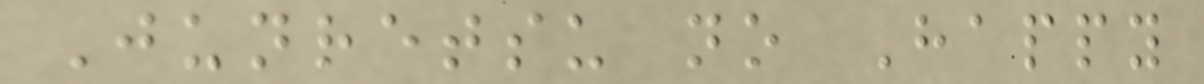Junretsu no Happy
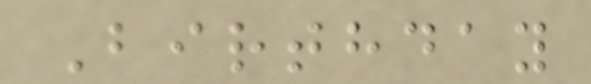Birthday
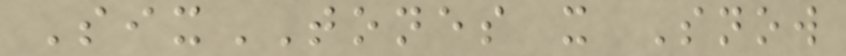SixTONES x Snow
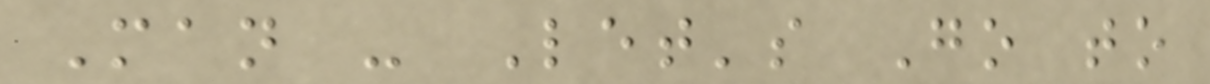Man - Let's Go to
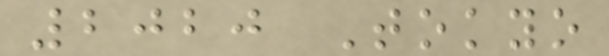2020 Tokyo
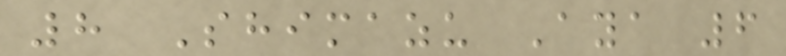8 Shimazu Aya 6
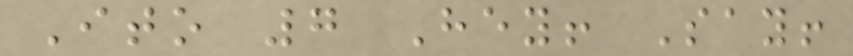Ito 7 Hey! Say!
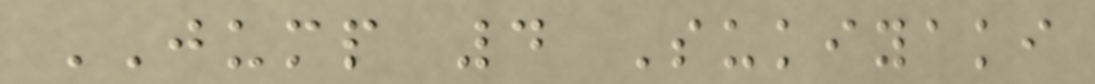JUMP 4 Sukiyaki
